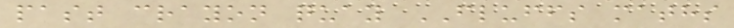past crayon quay FLUFFS maths
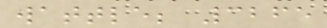wattle; 3265
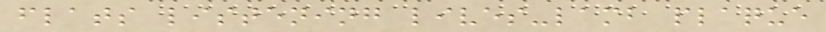flats listening lives-lamb plaque
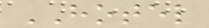HOTEL
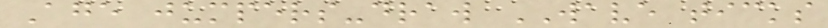Age jumpers-draw WAVE ticks
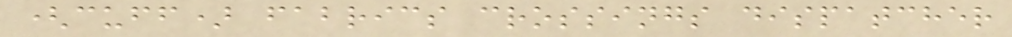(cuff) fabrics crossings dispatcher
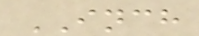INCH
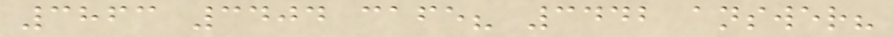3863 3404 cafe? 3442 answer?
